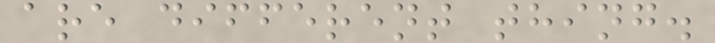are different thing.
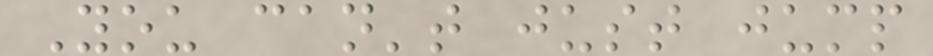You can't just jump
